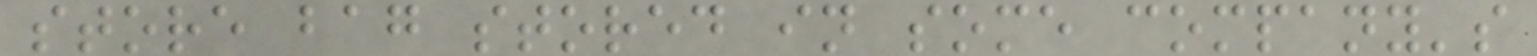store bag stored in some company's
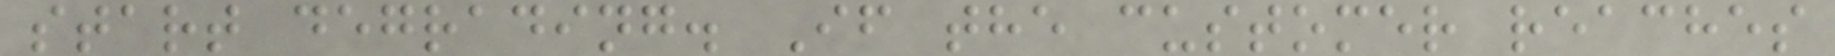start degrading. If the customer reaches
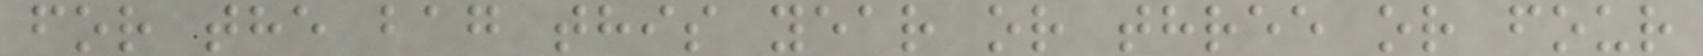for the bag this year or three or four
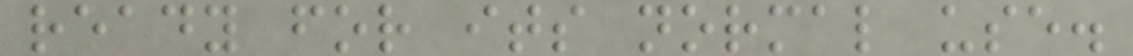ready for its normal use.
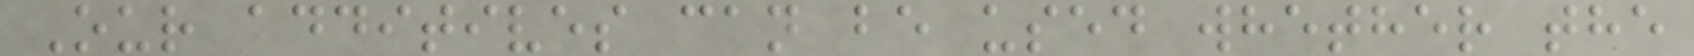Our additives can be used whether the
